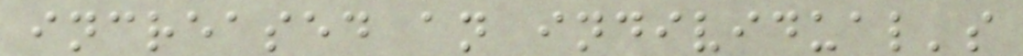increased an individual's
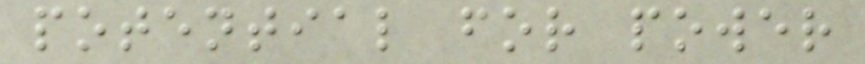potential for power
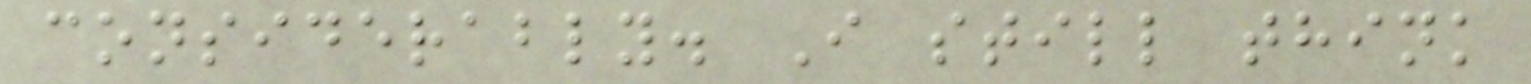considerably. I still think
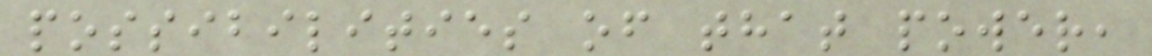possibilities of that power,
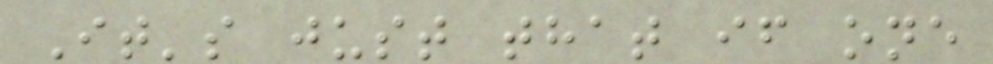It's just that if one
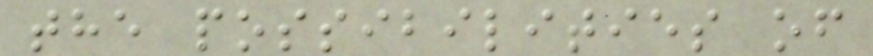the possibilities of
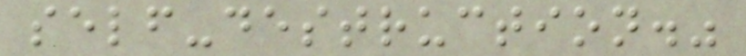self-destruction."
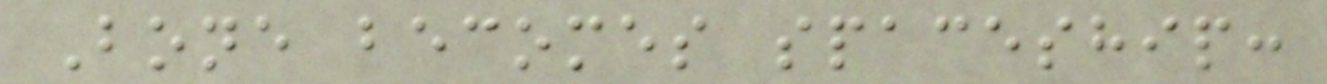Bone becomes spaceship:
